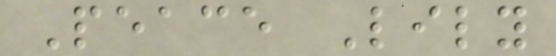Peace Lily
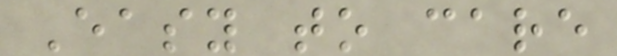Easy to care
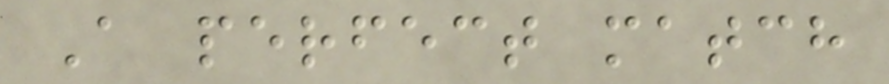A perfect match
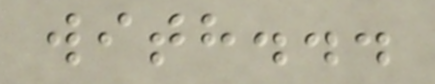with...
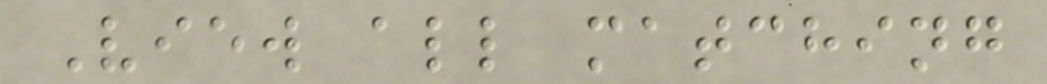View all matching
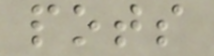pots
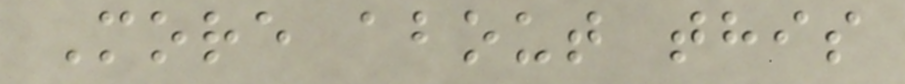More about this
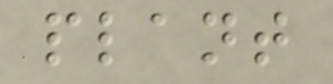plant
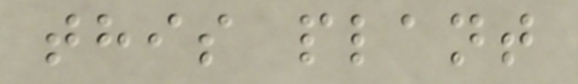this plant
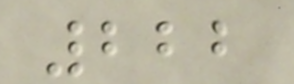222
